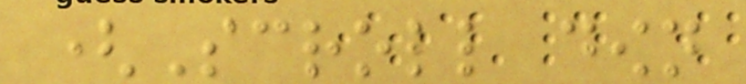(Scroll down
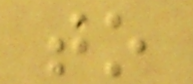to
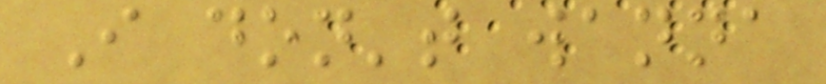I don't wanna
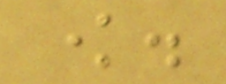know.
